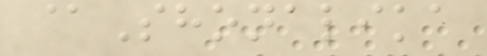@Shonalika
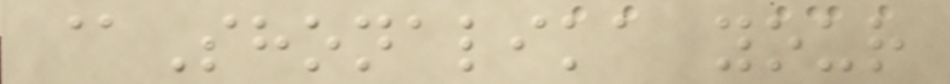@Shonalika your
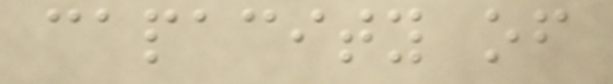capacity of
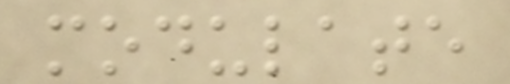modulate
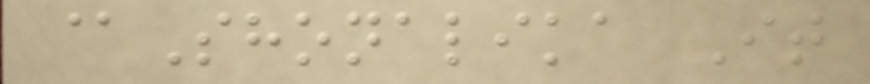@Shonalika It
